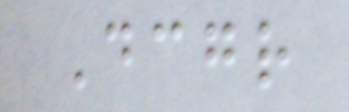Dcgr
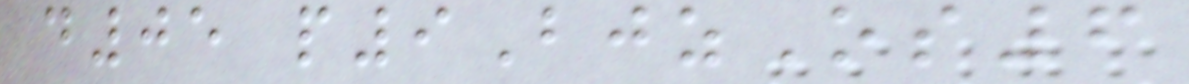d05 p9BjzOs6
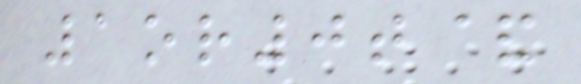1or0t&
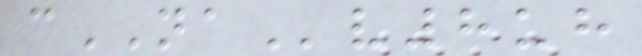cNAv8uh
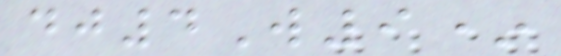dj4W9*
